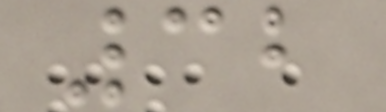32
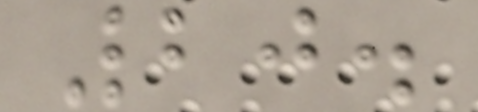20.
